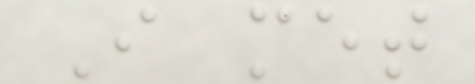I met
